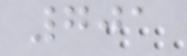701
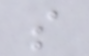s
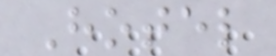Hotel
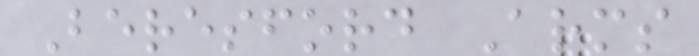Beresford Arms
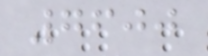7600
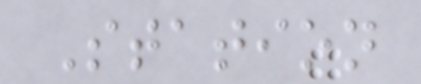Station
